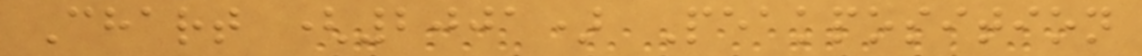Chart (2001) Peakposition
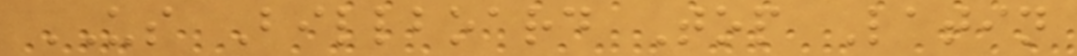US Billboard Top Latin
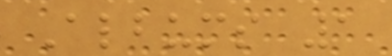Albums 1
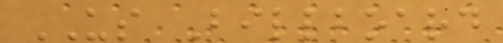US Billboard
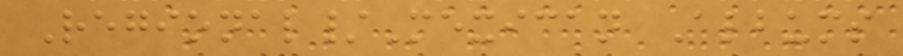Regional/Mexican Albums
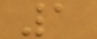1
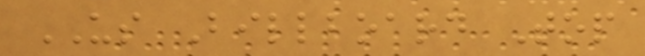US Billboard Top
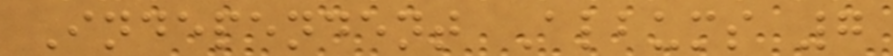Independent Albums 7
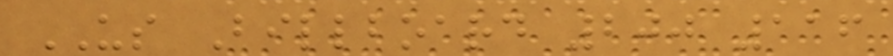US Billboard 200 116
